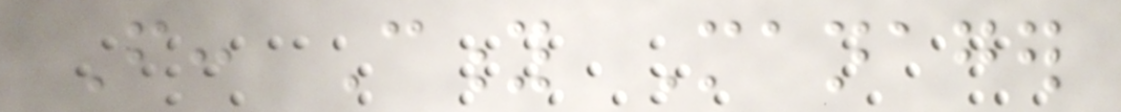From: City Manager
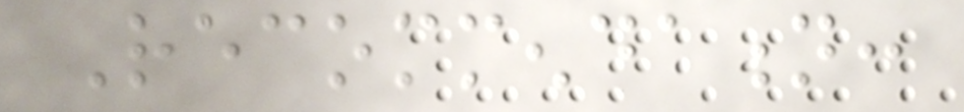Recommendation:
